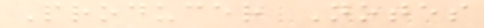Producer Notes
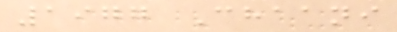1977 Chaani
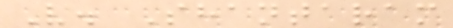V. Shantaram
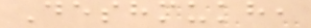Deshmukh,
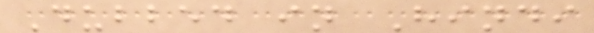Dubbed in Hindi
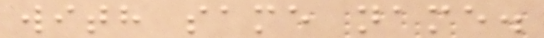with same name.
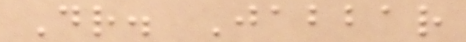Dr. Jabbar
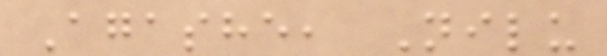Agashe, Nilu
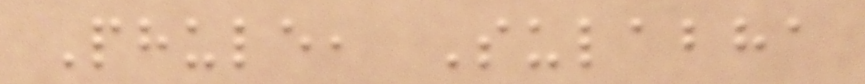Phule, Sulabha
